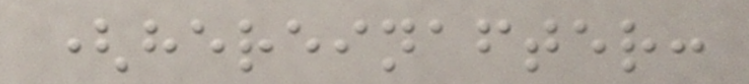(hereinafter:
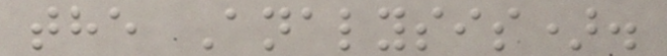the Analysis).
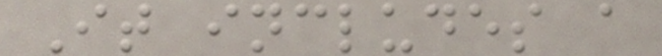It includes a
